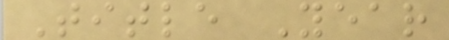Title Year
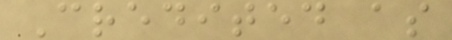Credited as
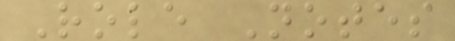Role Notes
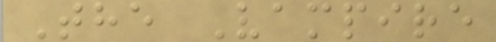The Vampire
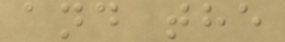and the
